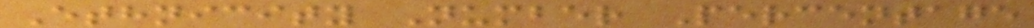Ethnicity Number Percentage
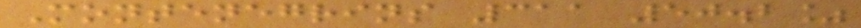Montenegrins 311 50.2%
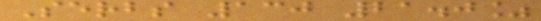Serbs 130 21.0%
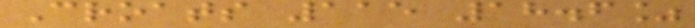Croats 115 18.6%
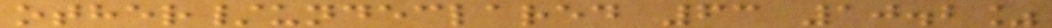other/undeclared 63 10.2%
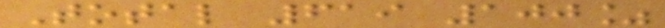Total 619 100%
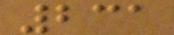231
